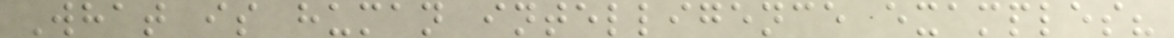What is human intelligence examples?
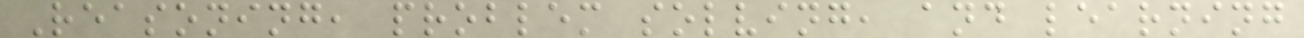Reasoning, problem solving, and learning
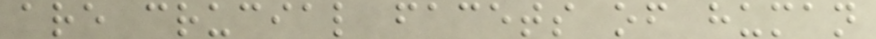are crucial facets of human
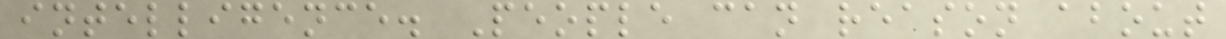intelligence. People can reason about
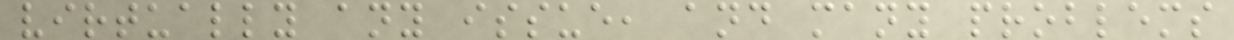virtually any issue, and many problems
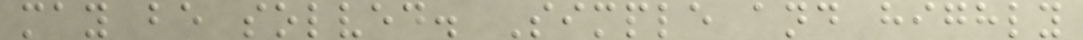may be solved. Simple and highly
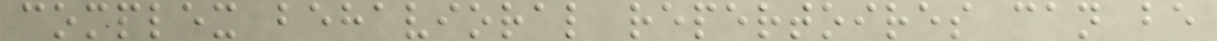complex behavioral repertoires can be
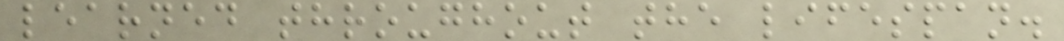learned throughout the lifespan.
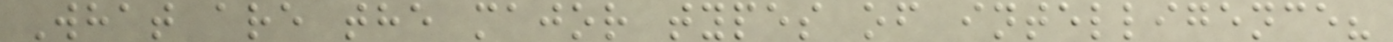What are the major types of intelligence?
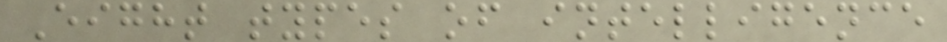Eight types of intelligence
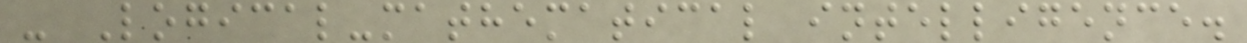- Logical-mathematical intelligence.
